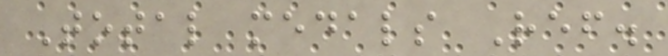Total medals Ref.
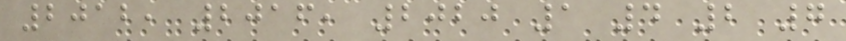2012, 2016, 2020 1 4 2 7
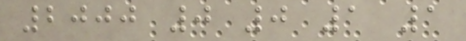2000 0 0 1 1
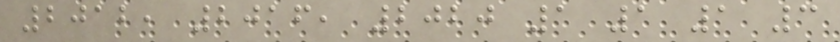2012, 2016, 2020 1 1 1 3
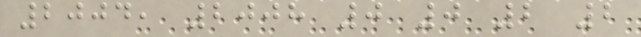2004, 2008 0 0 2 2
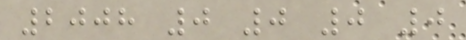2008 0 0 0 0
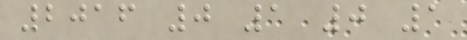2016 0 1 0 1
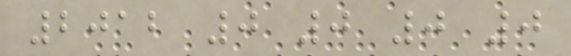2012 0 0 0 0
